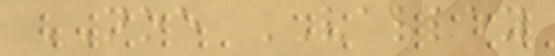NOE VALLEY
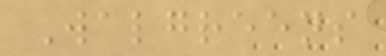Walgreens
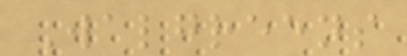Walgreens
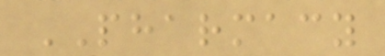PHARMACY
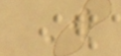W
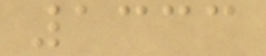1333
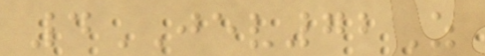4JEV72Z
